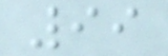99
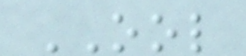OOL
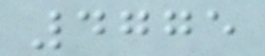4775
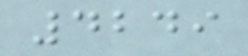4249
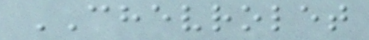CHEVROLET
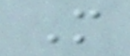M
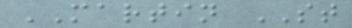MARTIN ST
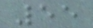55
